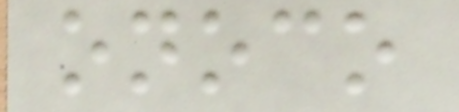onoco
